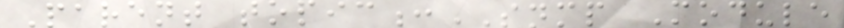Parent topic:SNMP Module
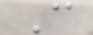C
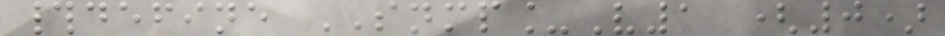#define SNMP_V1 (0)
